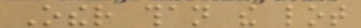Other than the lot
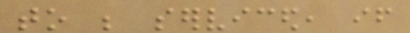to be serviced, if
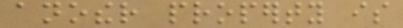another property is
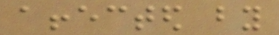affected by
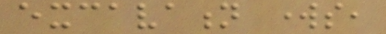excavation works,
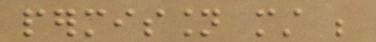permission must be
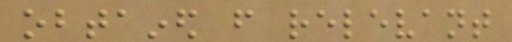obtained from relevant
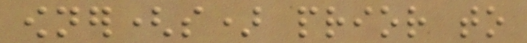owner(s) prior to
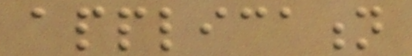application
